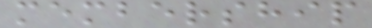membership
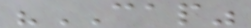"CAP"
